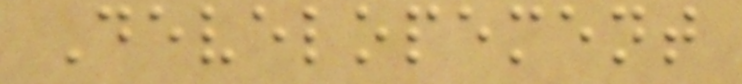Developement
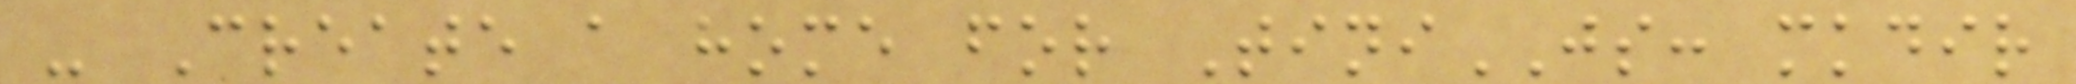- Create a home for TiniJS: mkdir
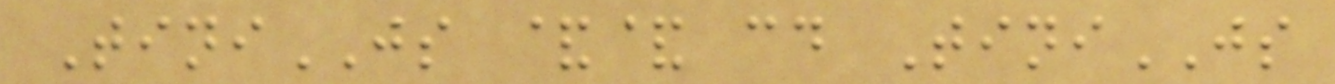TiniJS && cd TiniJS
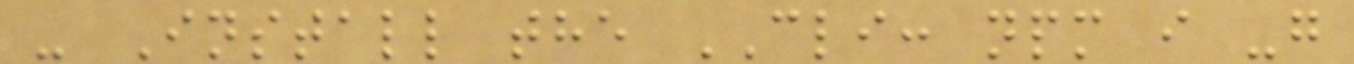- Install the CLI: npm i -g
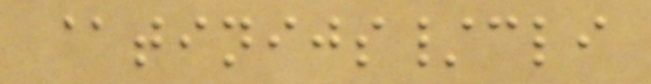@tinijs/cli
